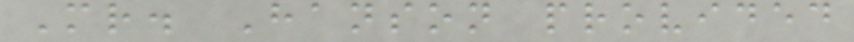Mr. Hanson provided
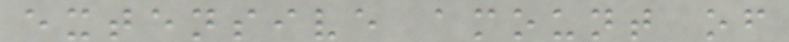extensive amount of
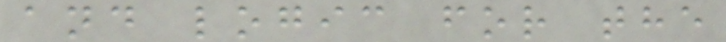and logic for the
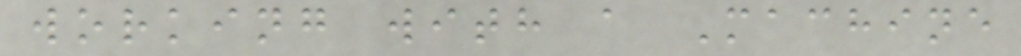working with a Machine
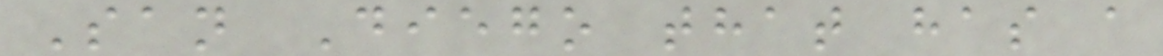San Diego that has a
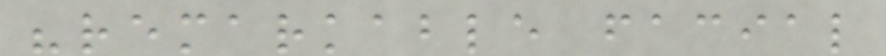"remarkable facial
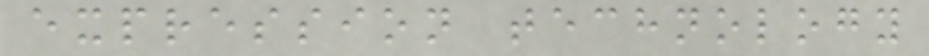expression technology
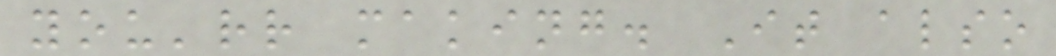you'rr making. It also
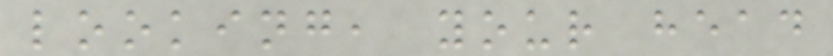looking, your head
